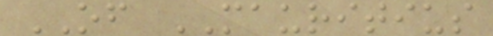OF MAURITIUS
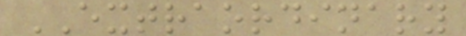EXTRAORDINARY
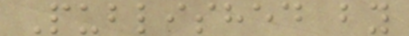Published by
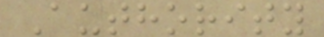Authority
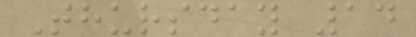Thursday 14
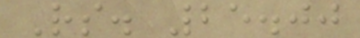Rs. 25.00
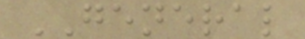GENERAL
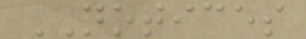NOTICES
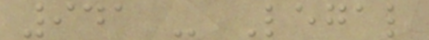941 - Legal
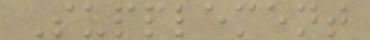Supplement
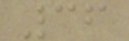36
